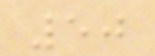50
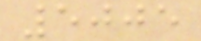5005
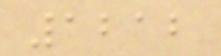1212
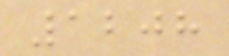1208
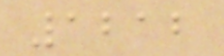1212
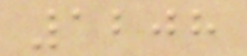1208
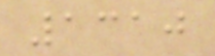1310
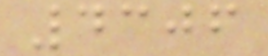4306
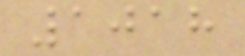1018
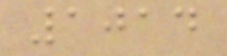1014
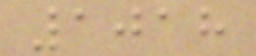1018
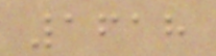1618
